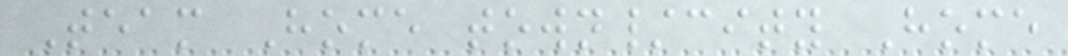Team Home town/city Home
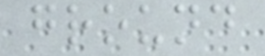ground
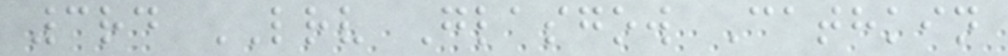3rd LRV Glasgow Cathkin
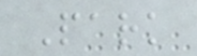Park
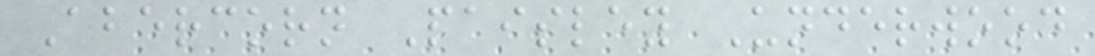Abercorn Paisley Underwood
